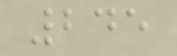245
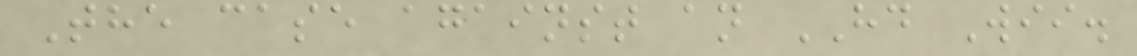The case against an HD Wii.
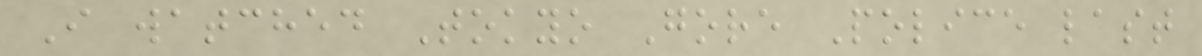I watched Tokyo Gore Police last
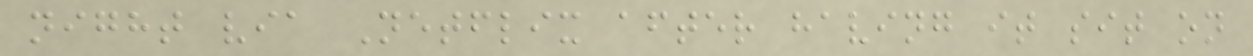night via Netflix after having it sit on
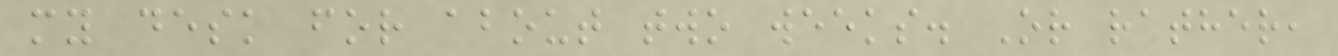my desk for about two weeks. Or rather,
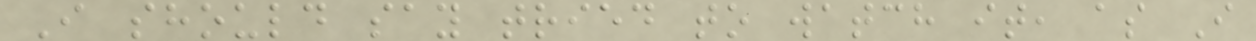I should say tried to watch it, as I
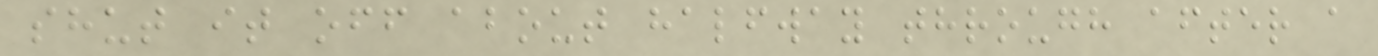shut it off about halfway through after a
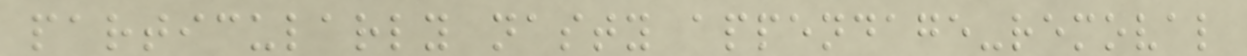particularly nasty appendage-removal
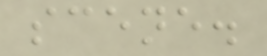scene.
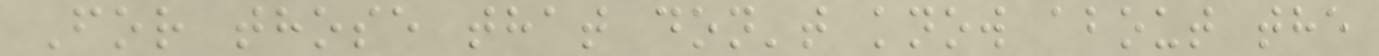For those that don't know about the
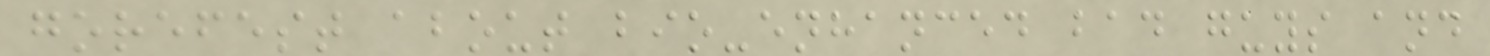gorefest about bio-enhanced bad guys and
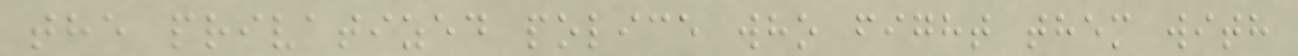the privatized police who fight them with
